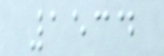1534
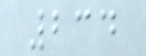234
